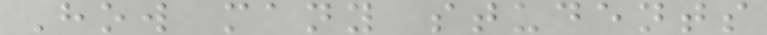How many students
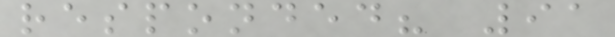responded? 91
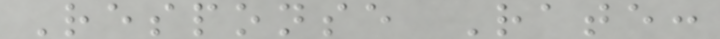Response Rate:
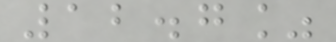12.7%
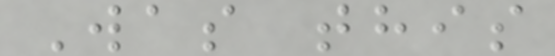Was this
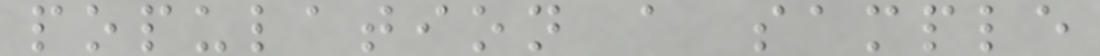population a sample
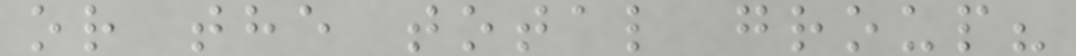or the total group?
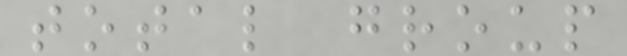total group
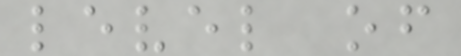level of
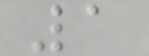1
